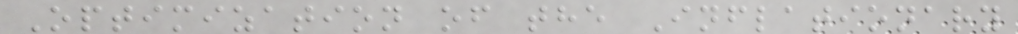Optimization of the Inflationary
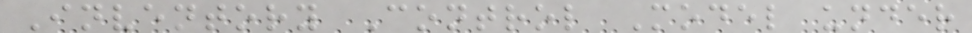Inventory Control Model under
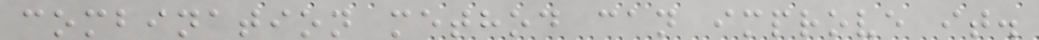combination method can improve it.
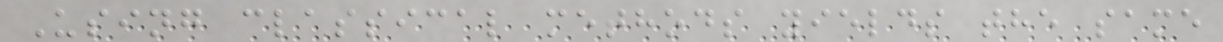Using classical methods yields the same
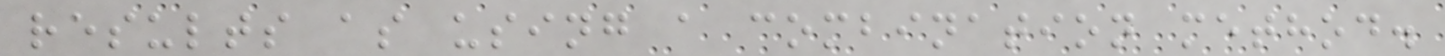results as using a combination method.
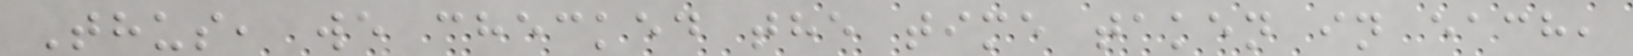Thus, we checked the time taken in each,
